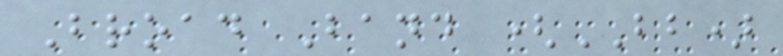Broad Band (BB)
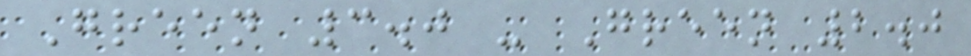Green 3.0 - Green 2.0
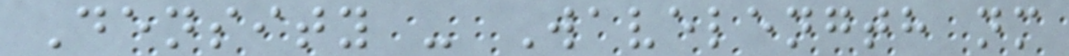Density - Wavelength nm
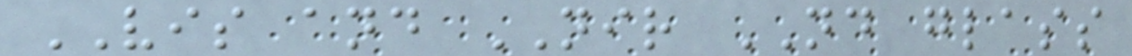VIS and NIR ND glass
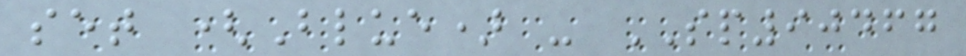set (Blue) - SP90467
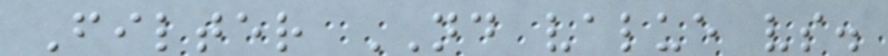Filter ND value vs.
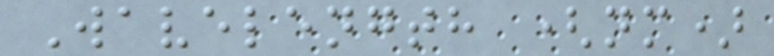Wavelength (nm)
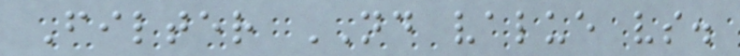Filter ND value vs.
